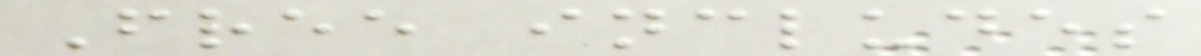Free includes
